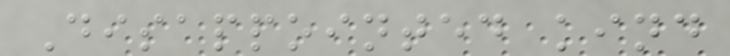Disappointed kind
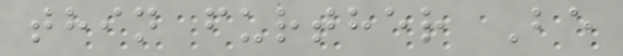thin further Be
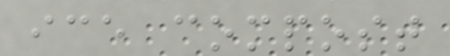ice compost
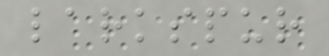larkspur
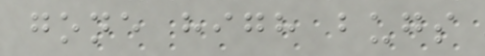gone high bugs
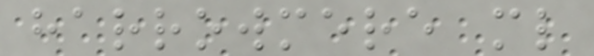harrowmere ml
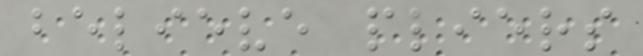believe pliers
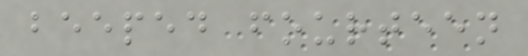beeped fourteen
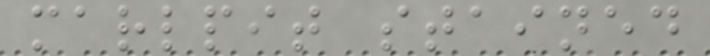marlpit stained
